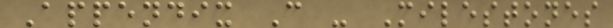Appendix C - Milestones
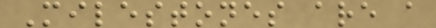Milestones are a
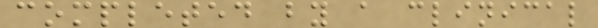completed by a clinical
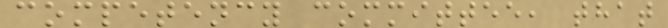competency committee, that
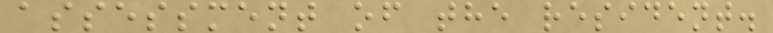assessment of the resident.
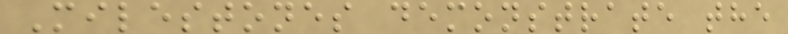Milestones demonstrate the
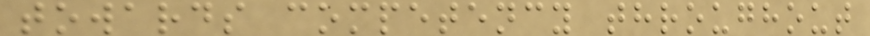towards competency throughout
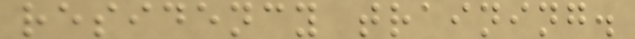residency training.
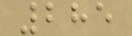285
